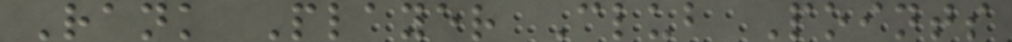Rank Player Club Points
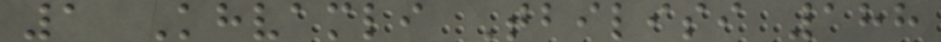1 Khvamli Tbilisi 188
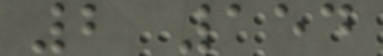2 154
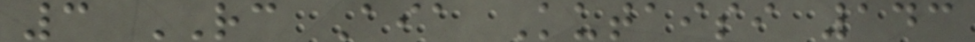3 RC Aia Kutaisi 143
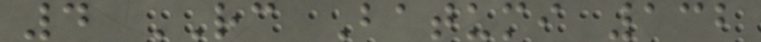4 RC Batumi 132
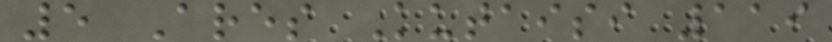5 Ares Kutaisi 119
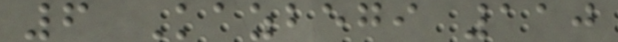6 Kazbegi 110
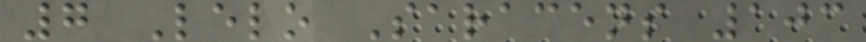7 Lelo Saracens 103
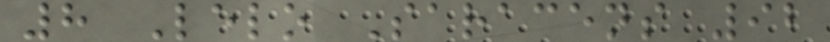8 Lelo Saracens 92
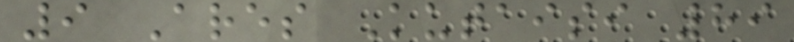9 Ares Kutaisi 89
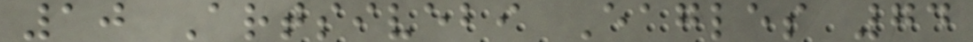10 Artsivebi Eagles 74
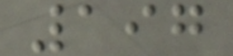197
